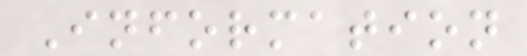Information
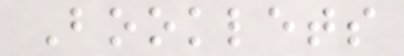Booklets
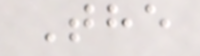The
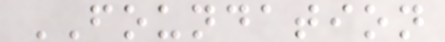FOUNDATION
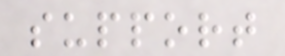support
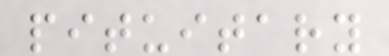pituitary
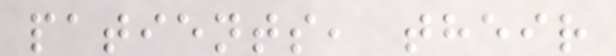patients, their
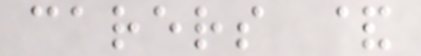carers &
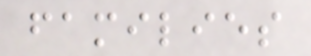families
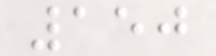150
